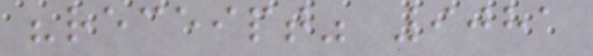"receipt" 9081
